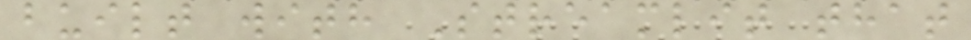built with Streamlit that
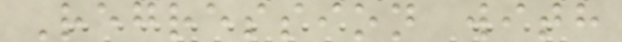Regression with
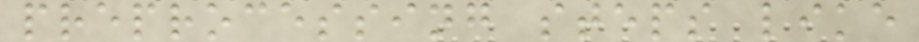preprocessing steps like
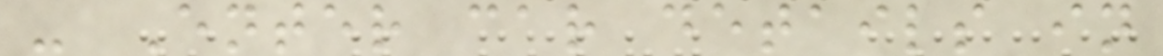- Enter car details in
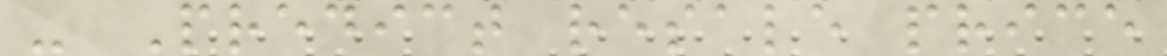- Predict resale price
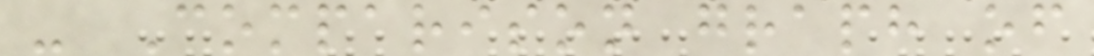- Comparison graph of
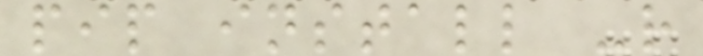pip install -r
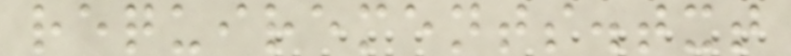requirements.txt
